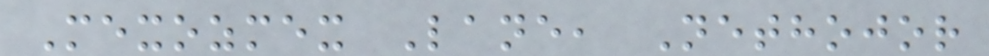Mexozmex Lane, Nethojor
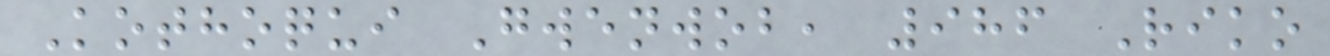Kothoqui Gwenwob, 986 Riko
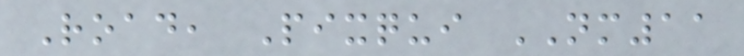Road, Pixqui NM11
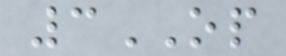3OP
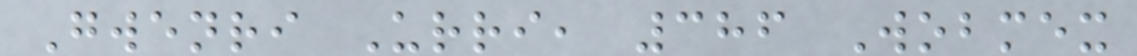Gwenri Urri, 386 Wobmex
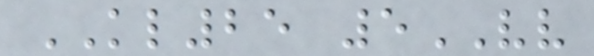KL25 5VV
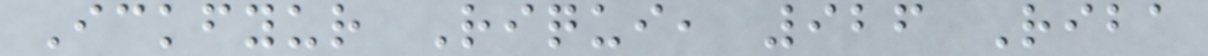Ickfyur Riqui, 926 Riba
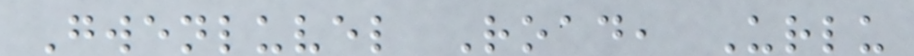Gwenluvel Road, Urlu
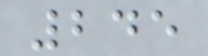245
